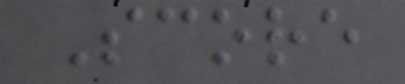Score
